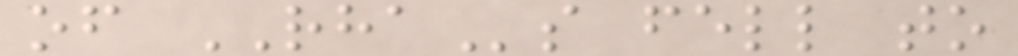of RHAs fell to
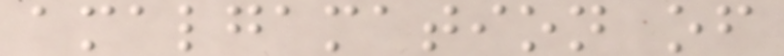amalgamation of
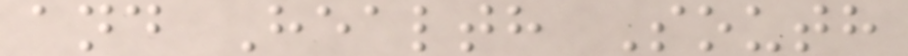and Health South
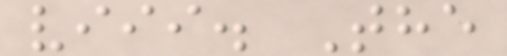viii. The
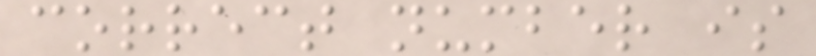correct number is
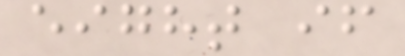eight if
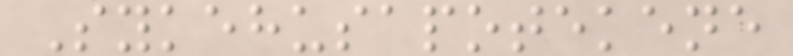Sykehusapotekene
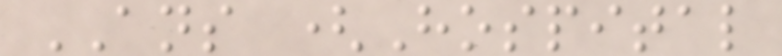ANS (Hospital
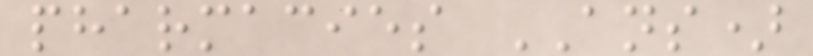pharmacies ANS)
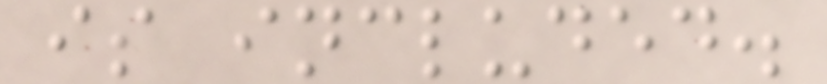is included.
